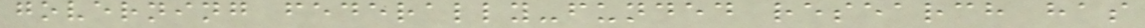governing federally-funded research has
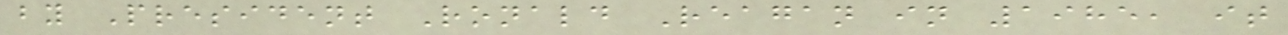by President Ronald Reagan in 1985, it
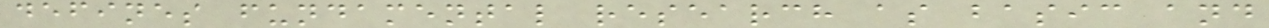defines fundamental research as basic and
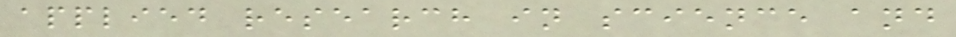applied research in science and
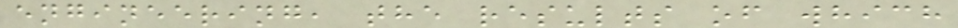engineering, the results of which
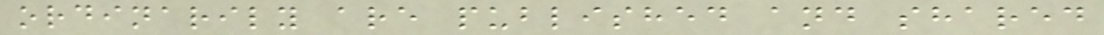ordinarily are published and shared
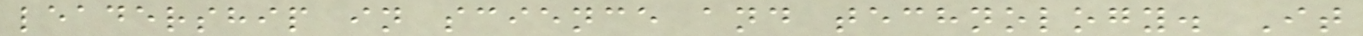leadership in science and technology. It
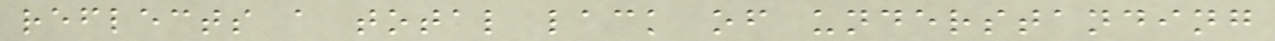reflects a total lack of understanding
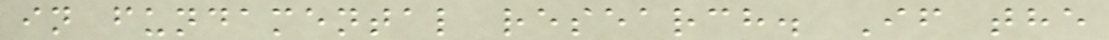in fundamental research. If the
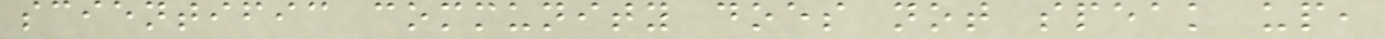scientific community does not speak up,
